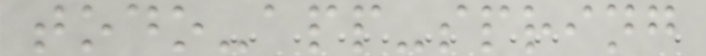todo-app-spring
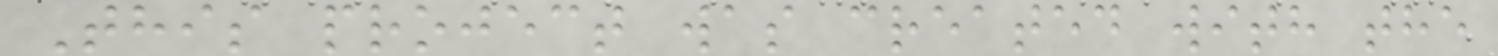This project was created with the
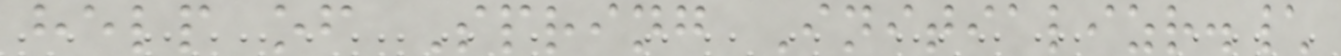help of Spring Initializr.\
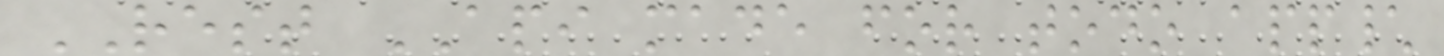REST API made for todo app\
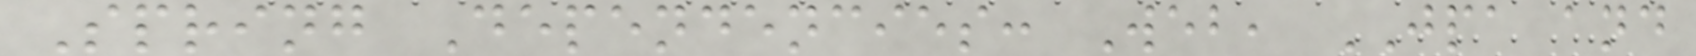Spring Dependencies: Web, JPA and
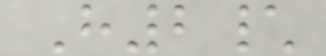H2\
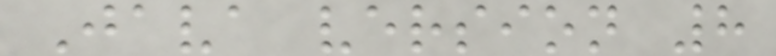Java version 8
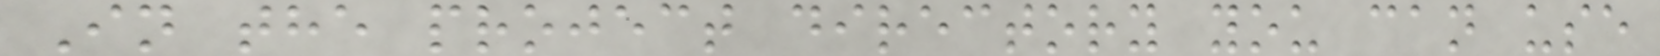In the project directory you can use
